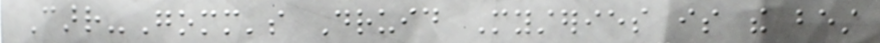Carr-Gomm's Druid Mysteries is the best
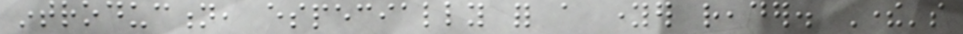introduction, especially for a younger reader. There's
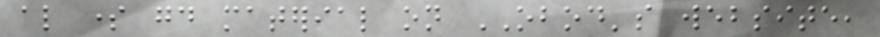also some good material on OBOD's website,
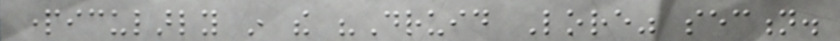particularly in the "Druid Lore" section.
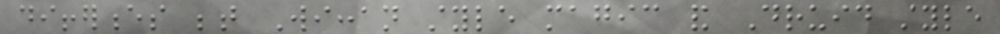differences between Wiccan style magic and Druid style
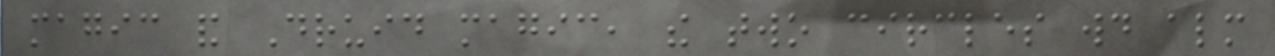magic and Druid magic, the two circles would almost
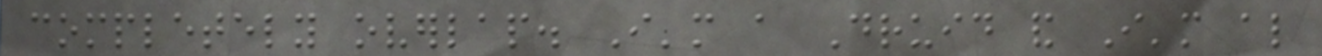completely overlap. I'm a Druid and I'm also
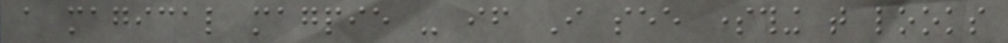a magical magpie - if I see something that looks
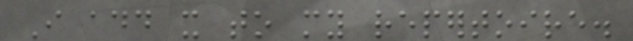I add it to my repertoire.
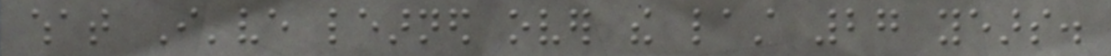what I've learned over the last 27 years.
